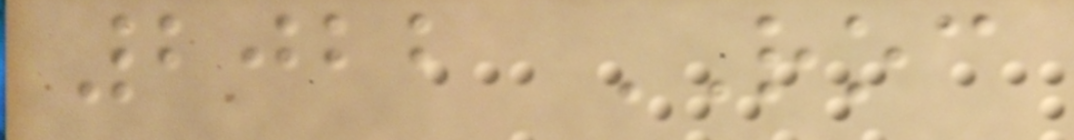2022 ROC
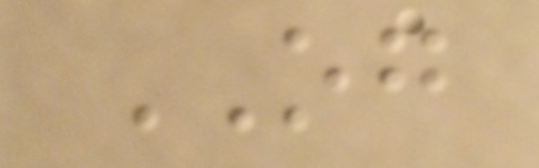OG
